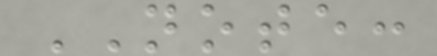NOTE:
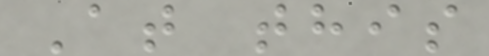At this
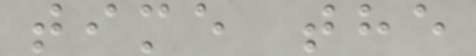time the
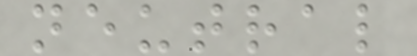neutral
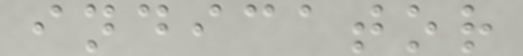indicator
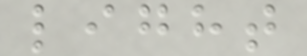light
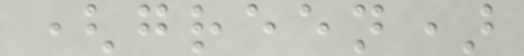(green)
